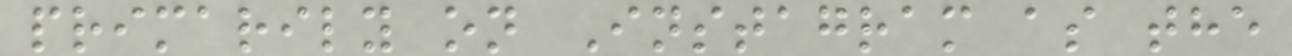primarily on Instagram as the
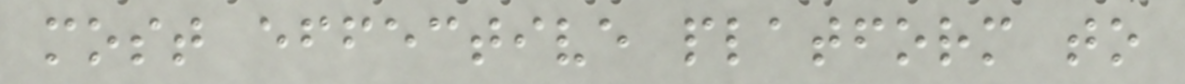most effective platform to
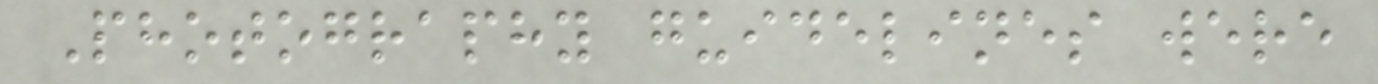Photography guidelines were
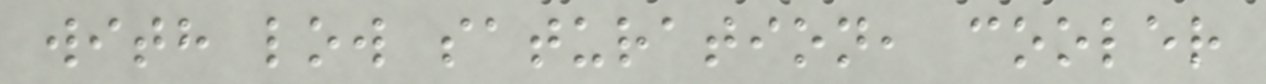with low saturation, cooler
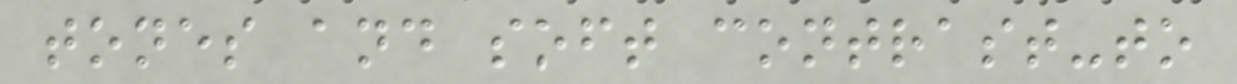tones and soft contrast-to
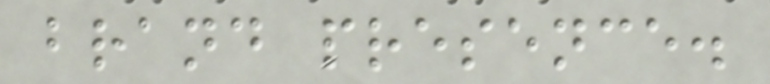brand presence.
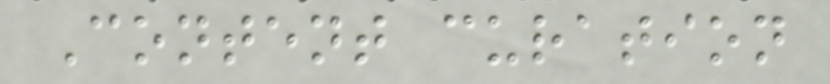Content curation
